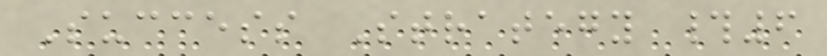Success Strategy #6
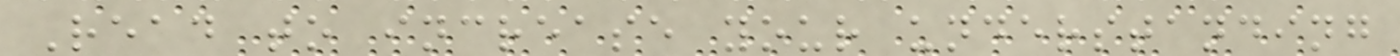Read to increase your understanding
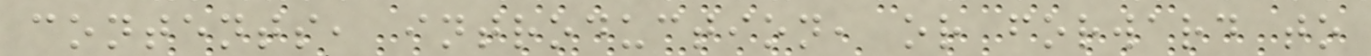contents, introduction, or forward to
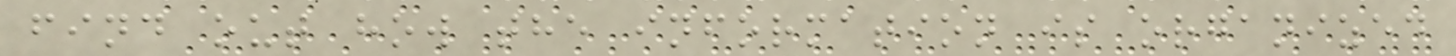find out how the information is organized
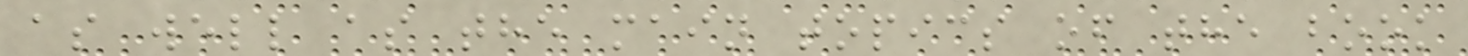as well as the main topics of the book
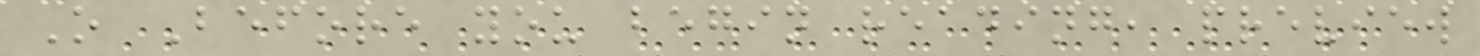O Before you begin reading, preview
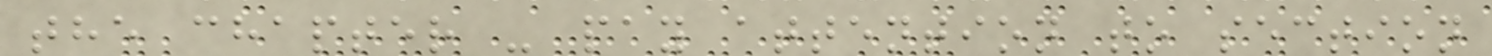the chapter - pay attention to section
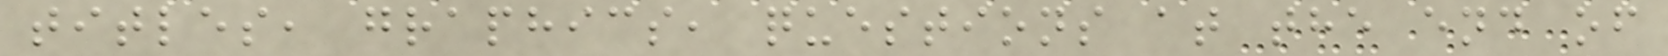titles, graphics, questions at the end of
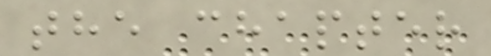the chapter
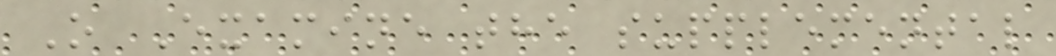O Examine the supplemental
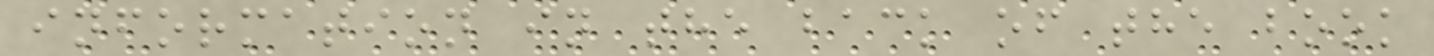information in the back of the book
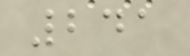241
